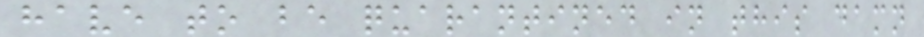have to be quarantined in this damn
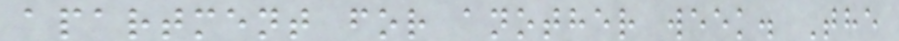apartment for another week. The
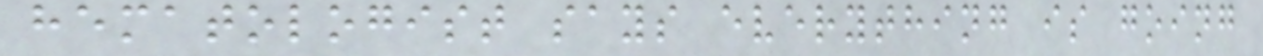hematologist says everything is going
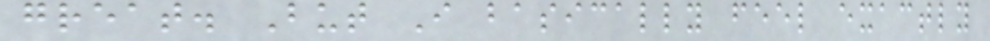great. But I basically feel exactly
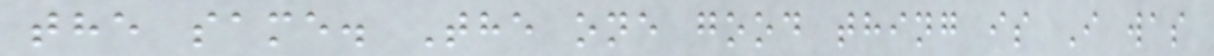the same. The one good thing is I was
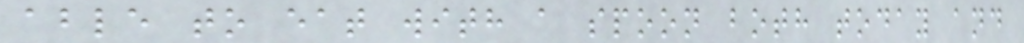able to eat with a spoon both today and
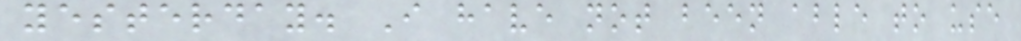yesterday. I have not been able to use
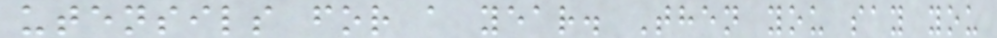utensils for a year. Then you say you
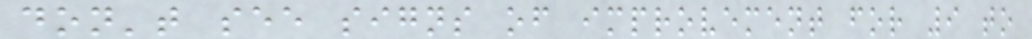don't see signs of improvement for 9 to
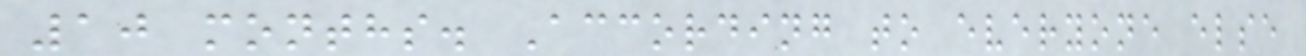10 months. According to everyone else
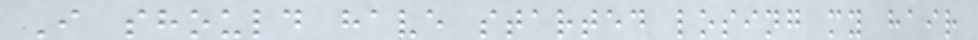I should have started losing my hair
